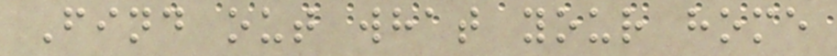Find out what your home
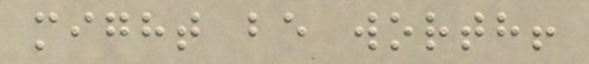might be worth!
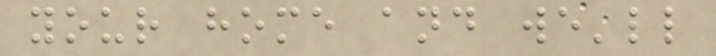your home and we'll
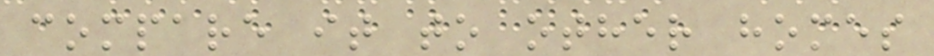compare it to other homes
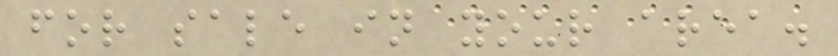for sale in your area.
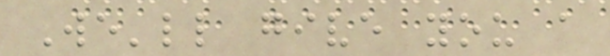We'll give you a
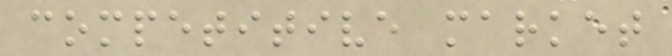competitive market
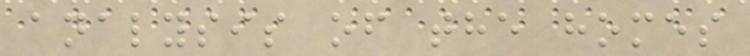analysis of the homes
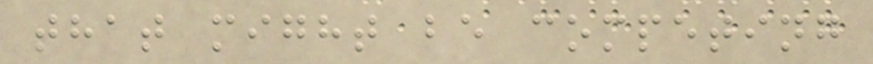that might be competing
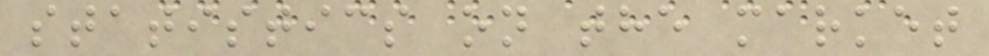statistics on the market
